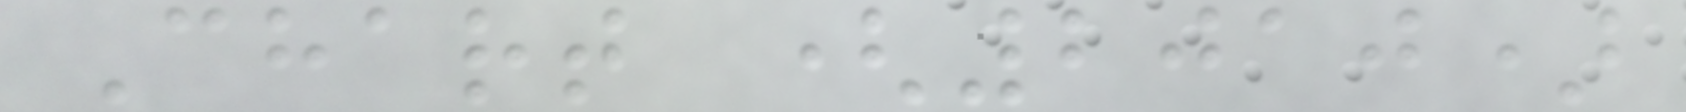Chart (2010)
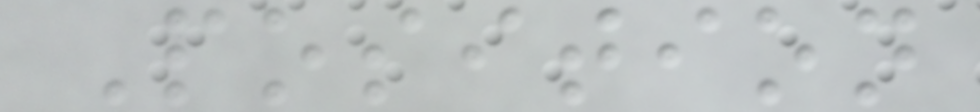Position
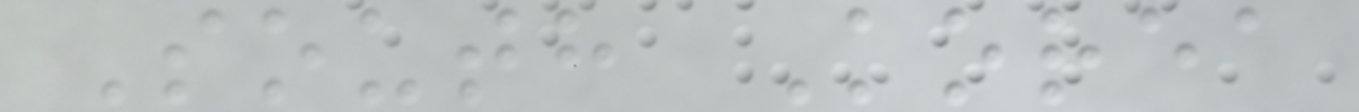South Korea
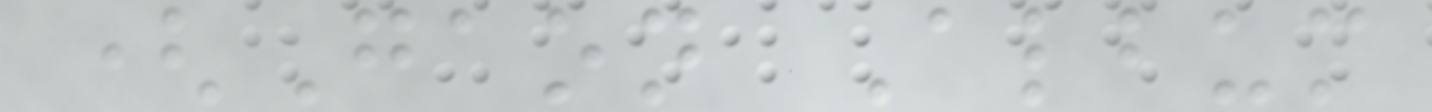(Gaon Album
